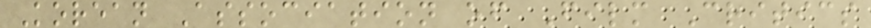Korean Association of Film Critics
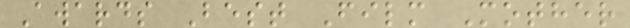Awards Best Film Mother
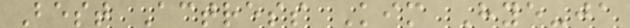Best Actress Kim Hye-ja
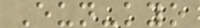Eun-kyo
